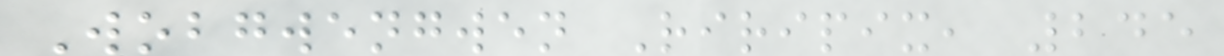Wobgwengwen Riripix, 245
